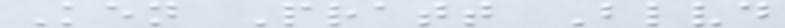Ken Pratt Blvd
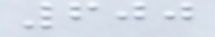600
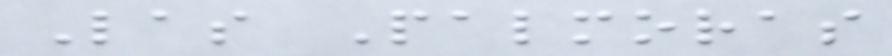Las Palmoras
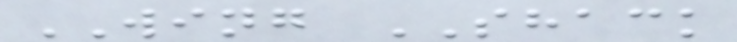WING SHACK
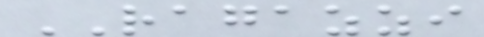RAGAZZI
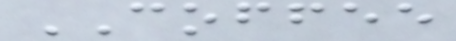COFFEE
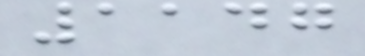1147
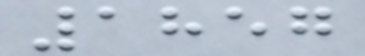1857
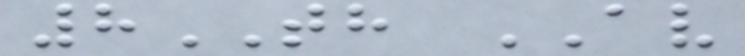8TH AV
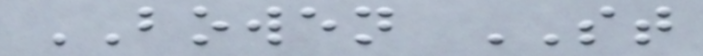BOWEN ST
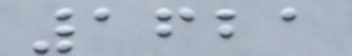1621
